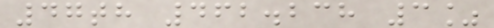47th 462.238 3%
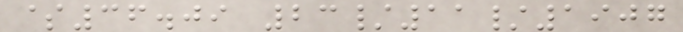$36.09 23/11/1907
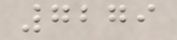7279
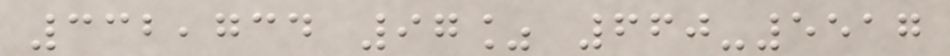332,734 97% 660-5517
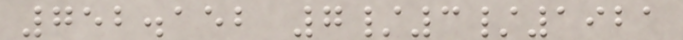752.152 7/3/1921
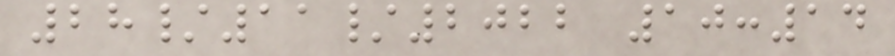28/11/2022 10:14
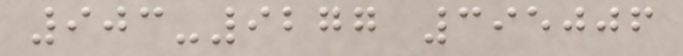903-9277 395006
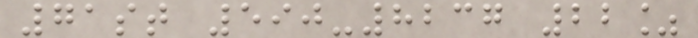71st 590-8237 22%
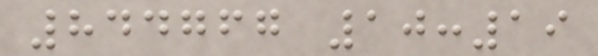844767 10:19
